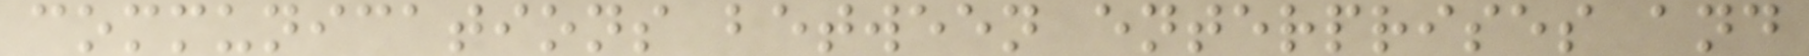communications between enterprises and
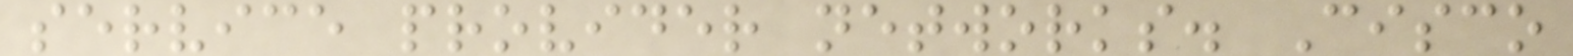service provider networks. Cisco
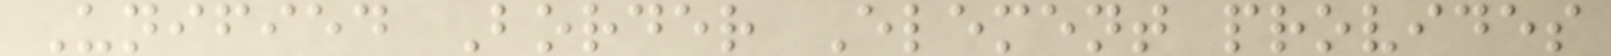Unified Border Element provides
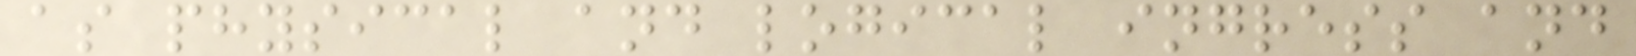as physical and logical ingress and
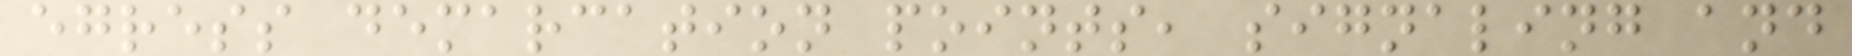egress demarcation points, signaling and
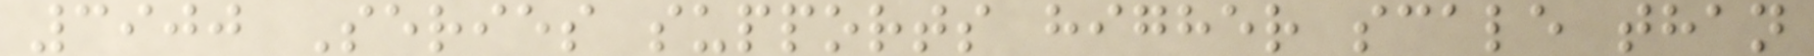3900 Series supports higher scale than
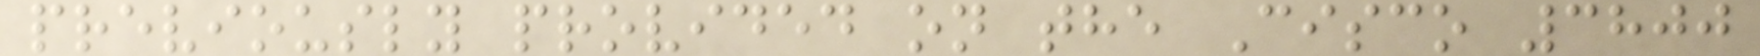previously provided on the Cisco 3800
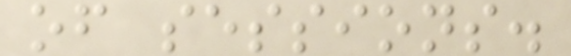of sessions.
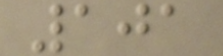101
